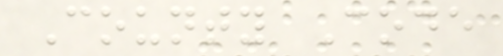County Code
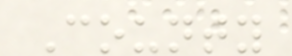County
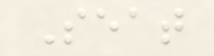Seat
